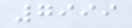7999
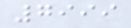7999
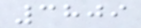3809
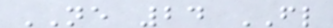NE 24 FL
